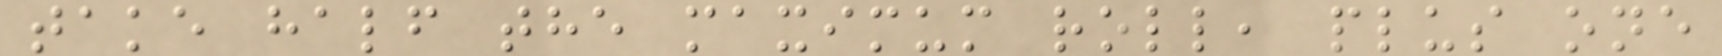take half the maximum roll, plus one
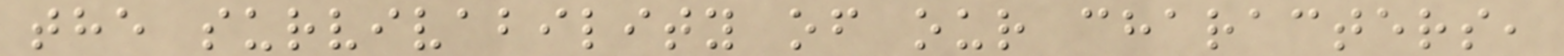the survivability of our characters,
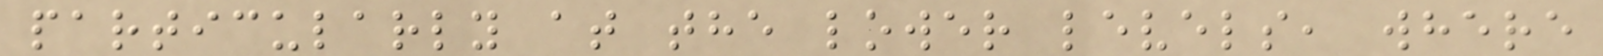particularly at the lower levels, where
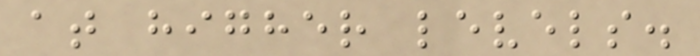at higher levels.
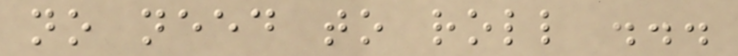no need to roll ...
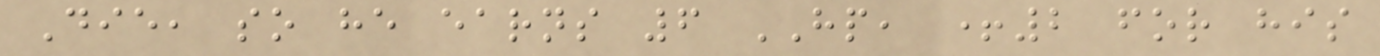Die, so he earns 6 HP, +2 for his
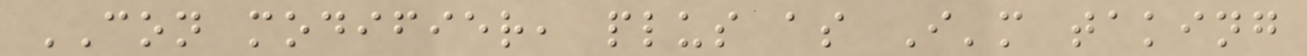CON modifier, plus as I'm taking
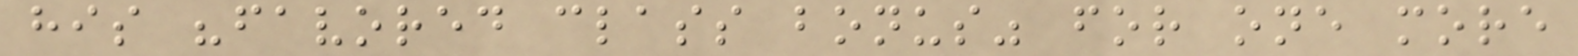his "favored class bonus" for one more
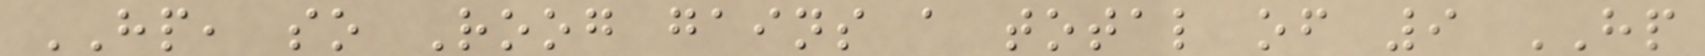HP, so Roog gains a total of 9 HP
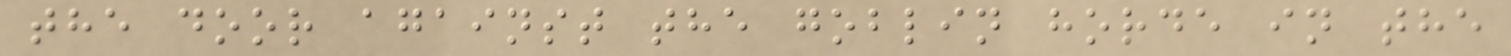the door against the goblin horde in the
